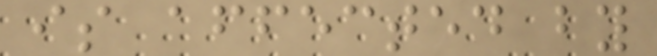is affected by
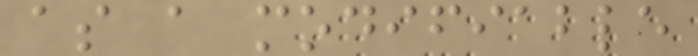as a modifiable
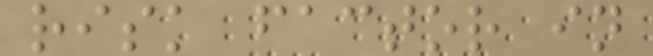risk factor in
